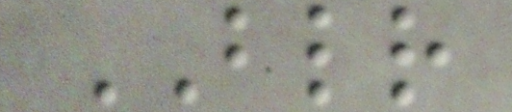BLR
